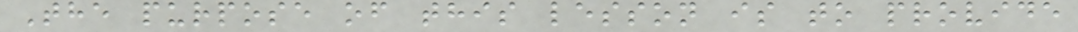The purpose of this lesson is to provide
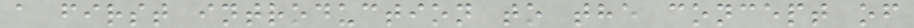a first introduction to the concept of
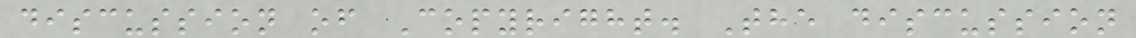discussion of Copyright. The discussion
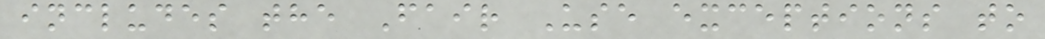includes the Fair Use exceptions to
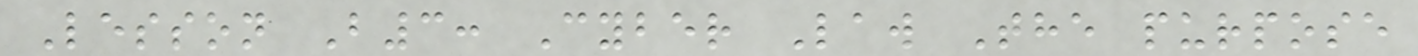Lesson B3: Cyber Law The purpose
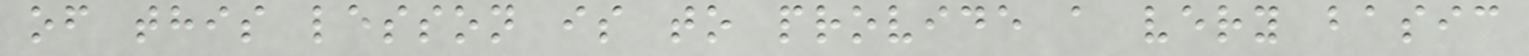of this lesson is to provide a very basic
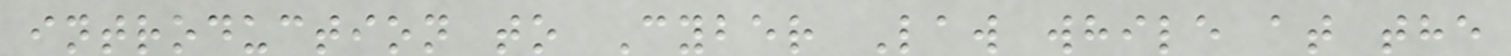introduction to Cyber Law while at the
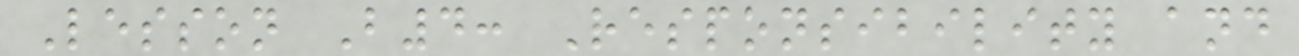Lesson B4: Responsibility and
